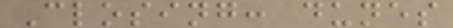Closing: dunes
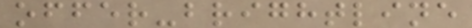offer-brightline
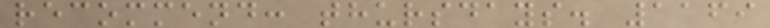recommend: thursdays. 1169
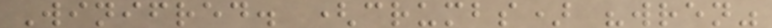Winifred. (crumbs) "wren"
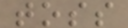toss
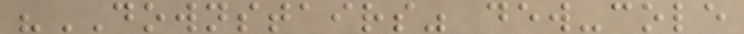"DOWNSTAIRS" dew-cole
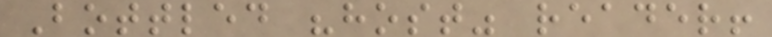Bottled "host" reader!
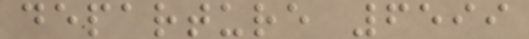departure 6599
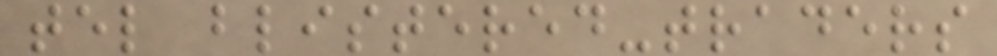tel blistered-traders
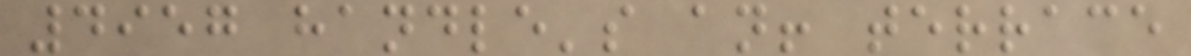4957 handle's an! terrace
